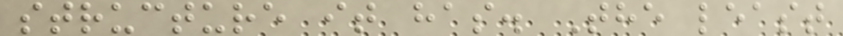structure it has. The least
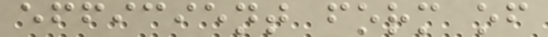efficient form of
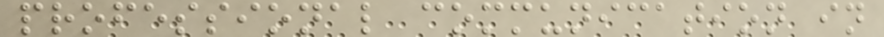professional communication in
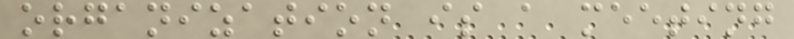organization is a meeting
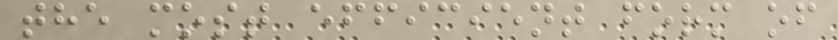the most efficient form of
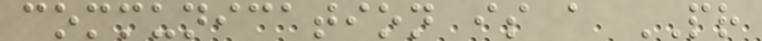communication is a PR
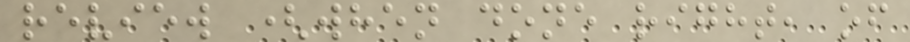review (when done right, of
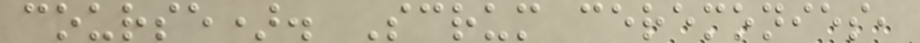course). Scrum ceremonies,
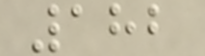182
